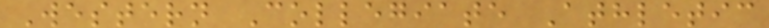Western Collegiate Athletic
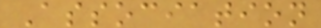Association
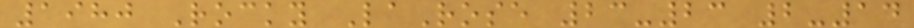1980 Rocky LaRose 23-23 2-14
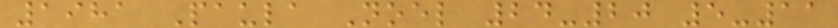1981 Paula Noel 24-20 5-11
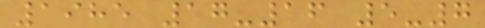1985 17-16 5-7
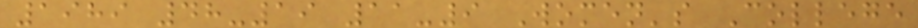1989 48-19 11-9 Women's College
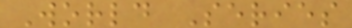World Series
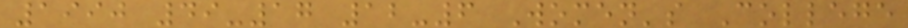1990 49-17 12-6 Women's College
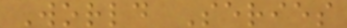World Series
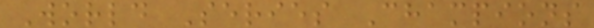World Series Champions
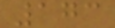173
